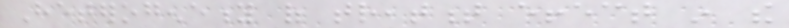Heterogeneity of treatment effect in the
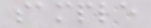sample
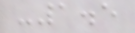-1.5
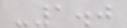-1.0
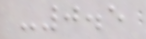-0.5
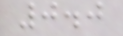0.0
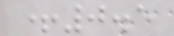+0.5
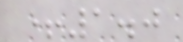+1.0
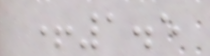+1.5
